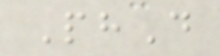PhD
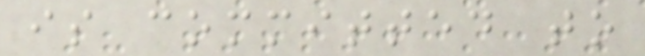is committed to
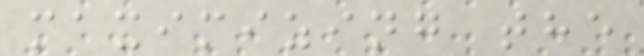maximizing the
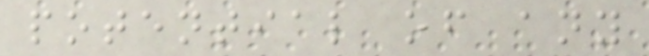potential of any
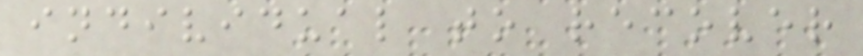individual to recover
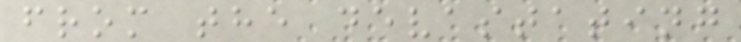from the devastating
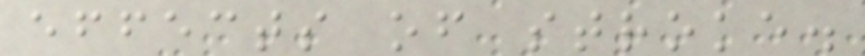effects of stroke.
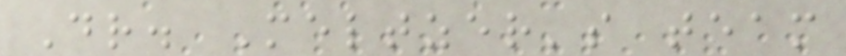Dr. Meltzer's team
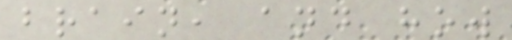brain, and how
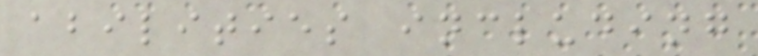abilities including
